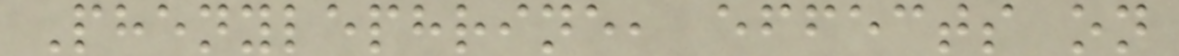Phenylephrine, effects on
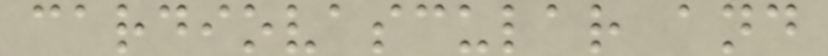cardiovascular and
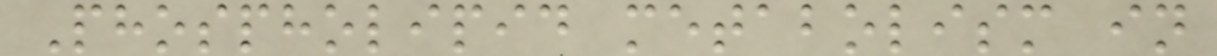Phospholipid metabolism in
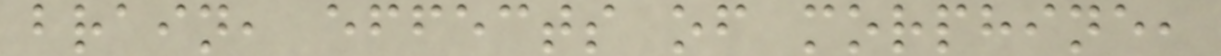brain, effects of morphine,
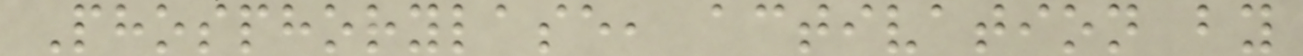Phosphorylase, activation by
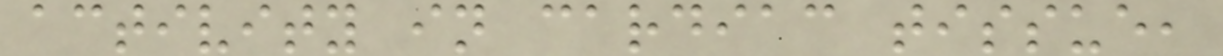activity in cardiac tissue,
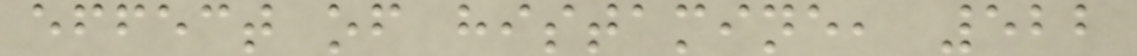effect of histamine, 522
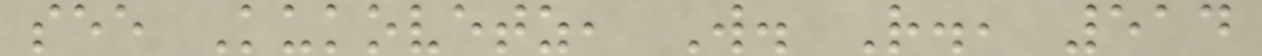see Kukovetz, W. R., 514
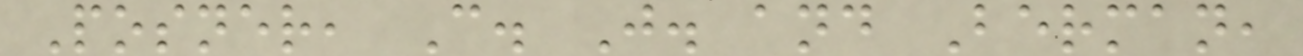Posner, C. J. and Berman,
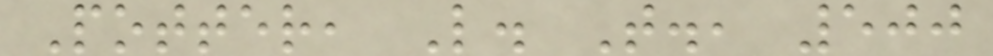Potter, L. T., 500
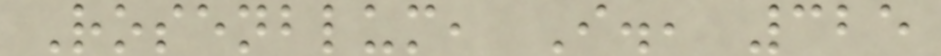Rosenblum, I., 325
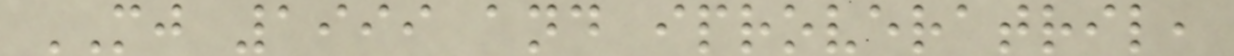MJ 1999 and iproveratril,
